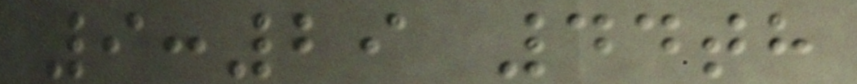9:29 44th
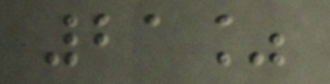21%
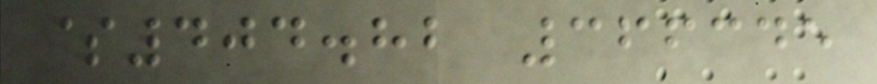$404.82 366345
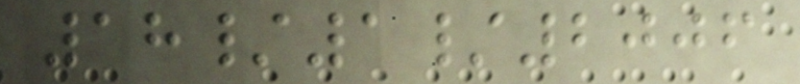18/1/2006
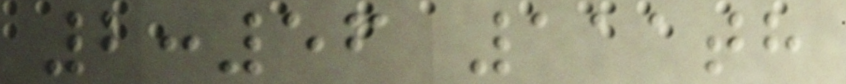2:56 111th
